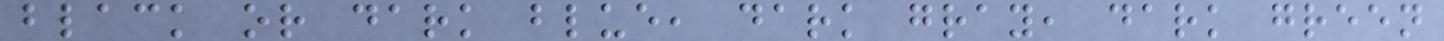black or dark blue, dark gray, dark green
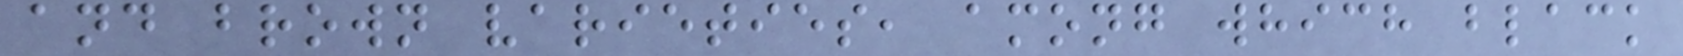and brown varieties, among which black
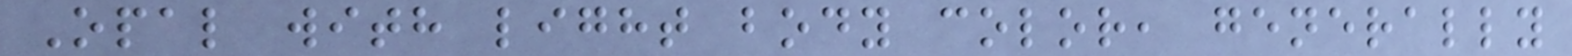Opal with light body color, generally
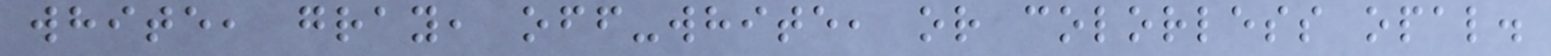white, gray, off-white, or colorless opal.
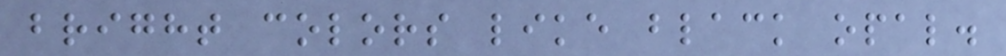bright colors like black opal.
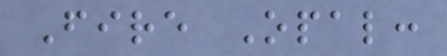Fire Opal:
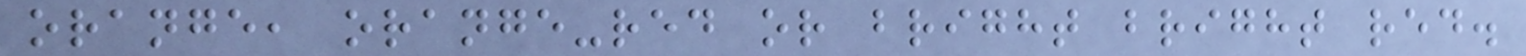orange, orange-red or bright bright red.
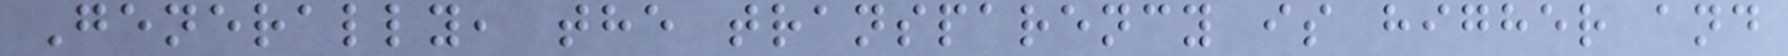Generally, the transparency is higher and
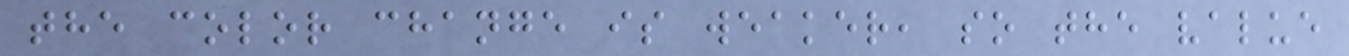the color change is weaker, so the value
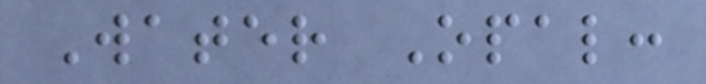Water Opal:
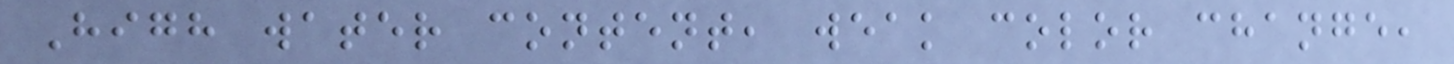High water content, weak color change,
